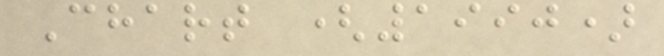Chart (1990)
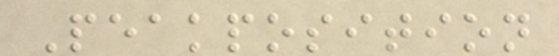Peakposition
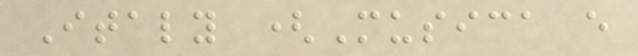Italy (Musica e
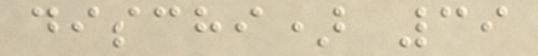dischi) 39
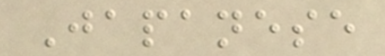Japanese
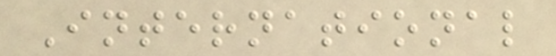International
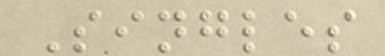Singles
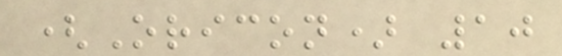(Oricon) 10
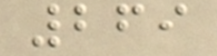269
